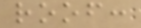roof:
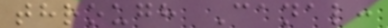through Canal:
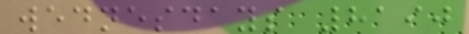wednesdays 8190
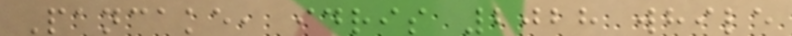Pancake, idris 2028 while
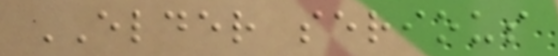ELDER serious
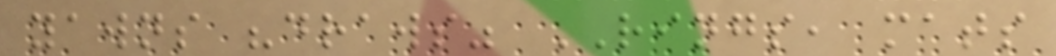yawns "draws" RINGS, mats
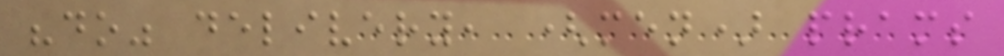"do" delivery, (men) prams
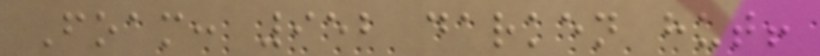Foam: 952 darken hut!
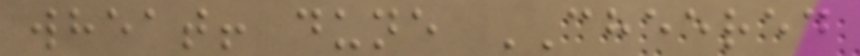wheat! dune CHEERED
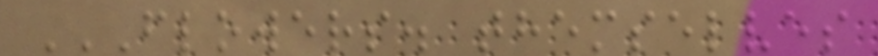FLOWERS. THEMSELVES
